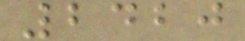2420
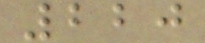220
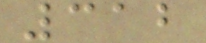312
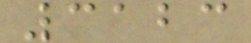3123
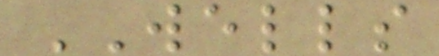WELLS
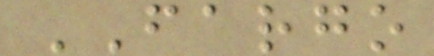FARGO
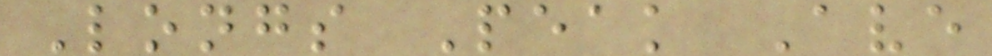Longs Peak Ave
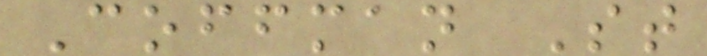Coffman St
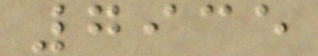7935
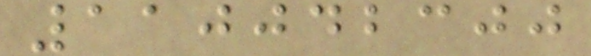110042300
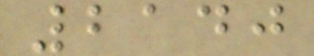2140
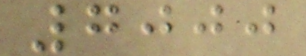7000
